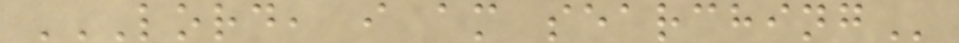LORD, I AM SEARCHING
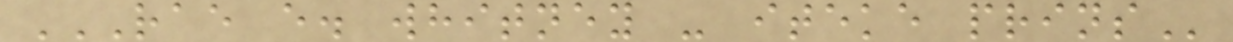RAE E. WHITNEY - ITEKE PRINS
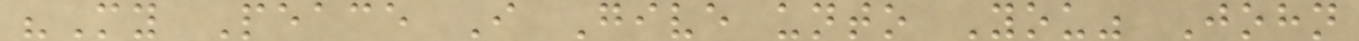"My Peace I Give unto You" John
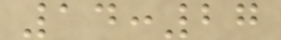14:27
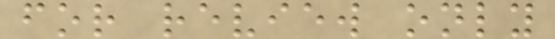for review only
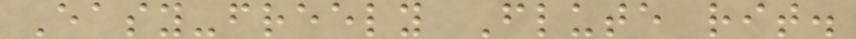Easy-freely Flute rit.
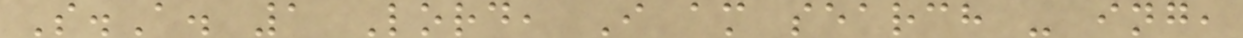S.A. 1 Lord, I am search - ing,
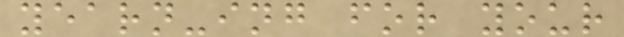yearn-ing for your
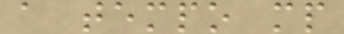a tempo mp
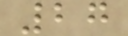27
